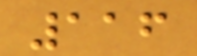116
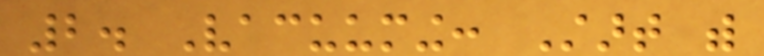2. Vacuuming: Start with
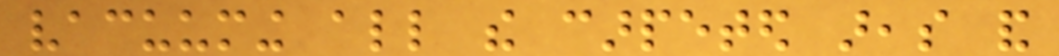vacuuming all the carpeted areas and
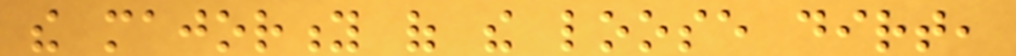the majority of the loose dirt,
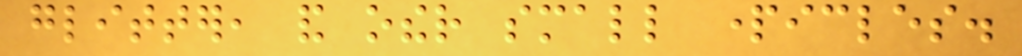glitter, and other small particles.
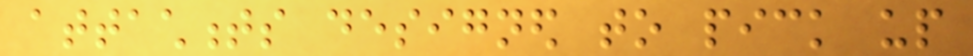attachments designed to pick up
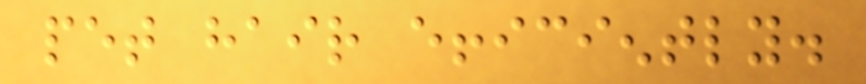pet hair efficiently.
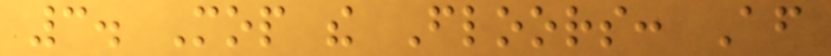3. Mop the Floors: After
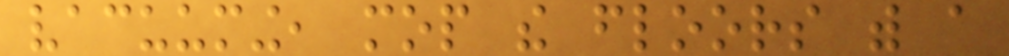vacuuming, mop the floors with a
